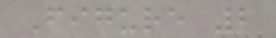Figure 2
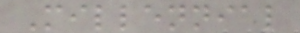Millennial
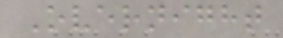Overnight
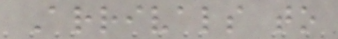Arrivals to
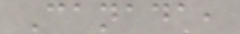Canada,
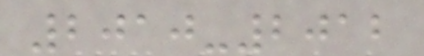2010-2012
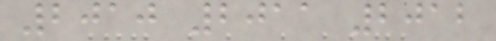2010 2011 2012
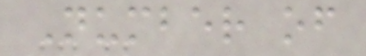Number of
